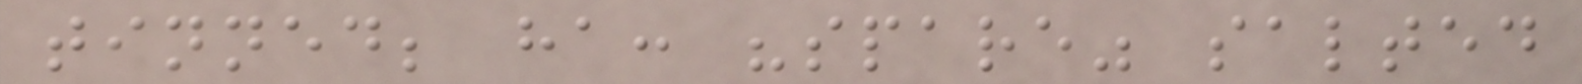tinned; ha: "spare" salted
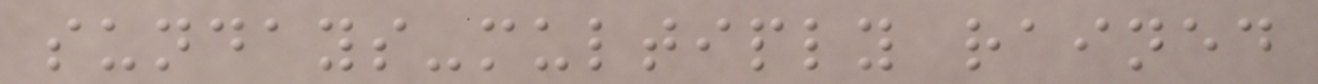sundays-multiply rained
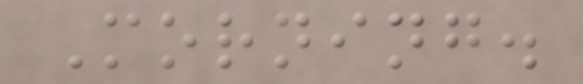Morning.
